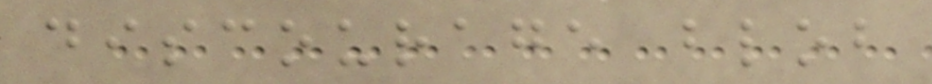discourage blob
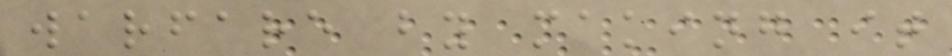warfare by making it
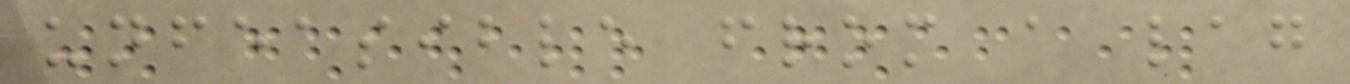unfeasible from a lag
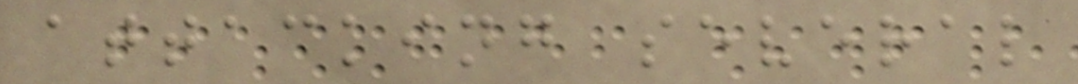attacking several
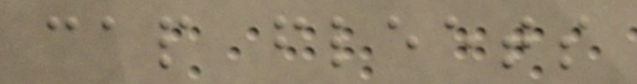cap fleets
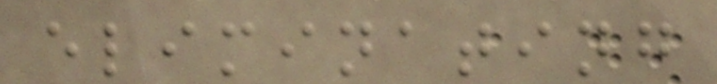eliminating
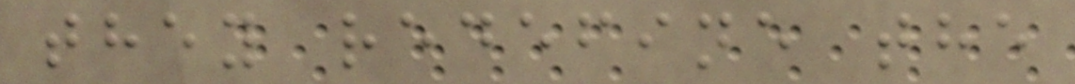they redefine the
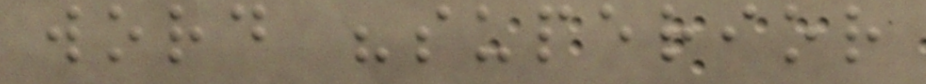word "superior
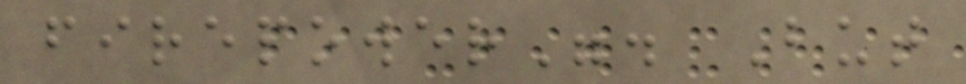firepower". But
